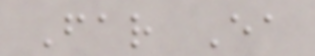Far Ea
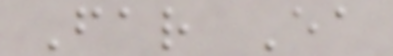Far Ea
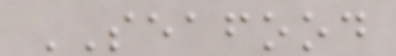SEAFOOD
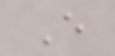E
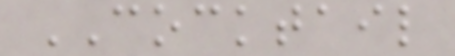COCKTAIL
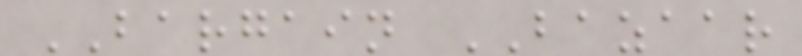BARGAIN BAZAAR
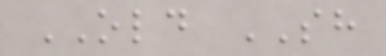OLD SH
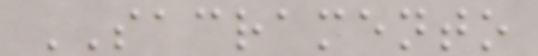SACRAMENTO
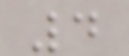4
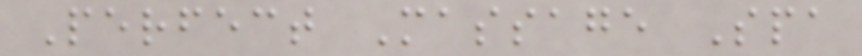Perfect Massage Spa
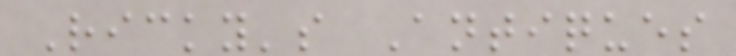Ricky's Antiques
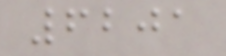6201
